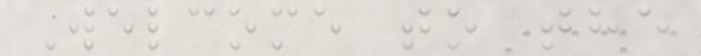Welcome to the
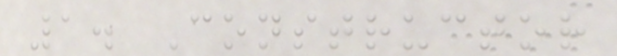1. Constructor
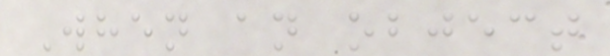When an object
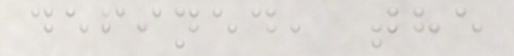defined, the
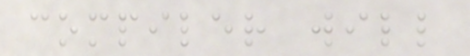compiler will
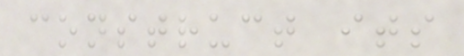construct its
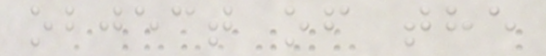object of the
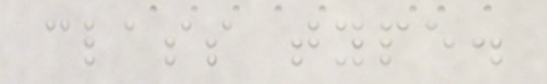class type.
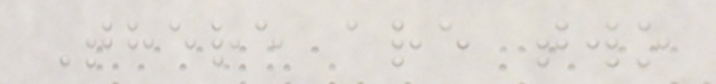There are two
